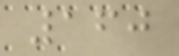160
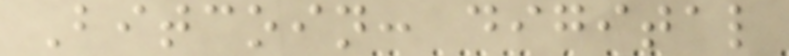Bitcoin: digital
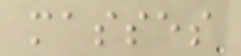masses
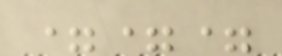===
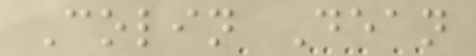Colin Dean
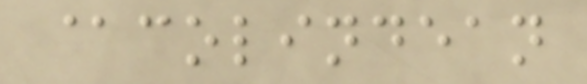@colindean
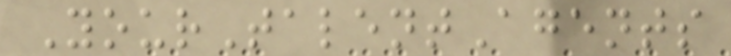YourTalentAgents
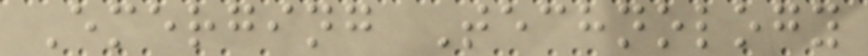Emerging Technology
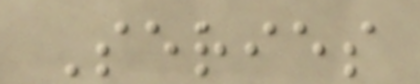Series
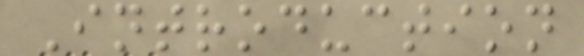Introduction
